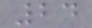24
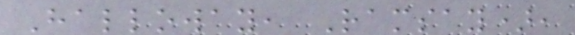Halloway, Ramsay),
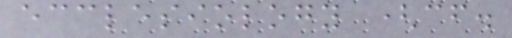ecclesiology (cf.
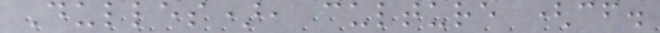Dulles), culture (cf.
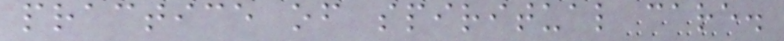practice of spiritual care.
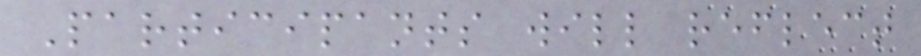Participants will reflect
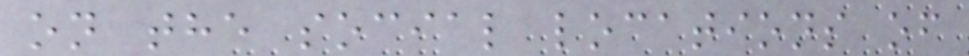on the social locations of
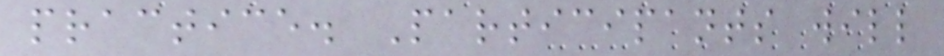practice. Participants will
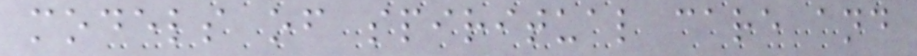models of spiritual care and
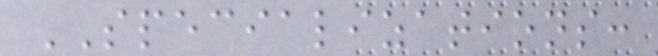SPECIALIZATIONS:
